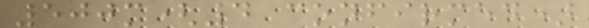500m(4 confirmed)
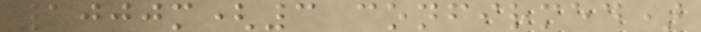1000m(3 confirmed)
